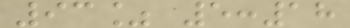93% 5:18
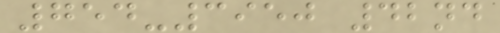754-3950 42nd
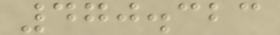470.323
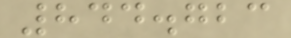844.723
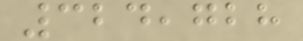324,728
